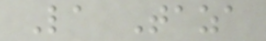La Taza
